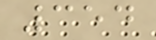354
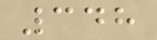348
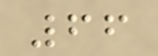66
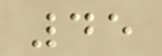45
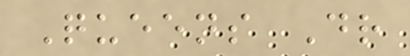Queens Dr
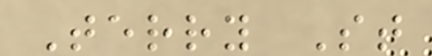Terry St
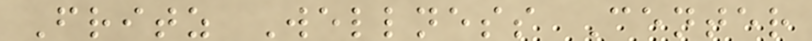Fritz Wellness Center
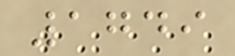1749
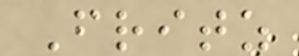Fritz
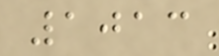1013
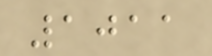1011
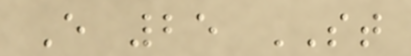E 25 ST
